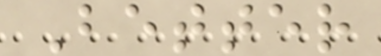Better
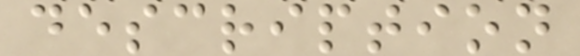description
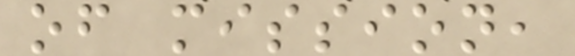of mission,
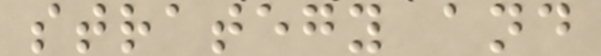strategy and
